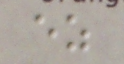ez
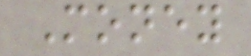Money
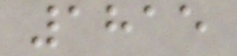1815
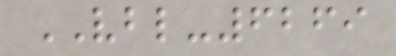VBL-6269
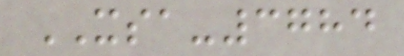XSA-3784
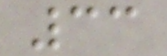33
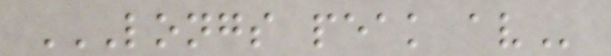LONGS PEAK AV
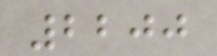2200
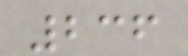236
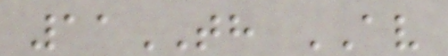11TH AV
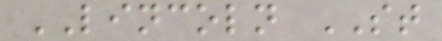LINCOLN ST
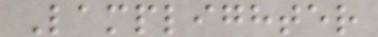Lamplighter
